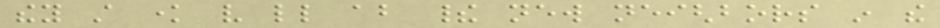they still know very little about their new neighbors in the
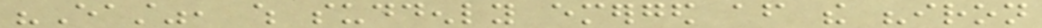"East", which suddenly emerged after the "iron
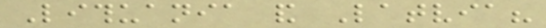Lithuania and Latvia?
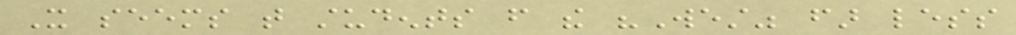It seems that students from the "West" far less
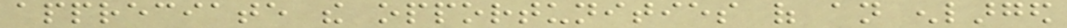appreciate the opportunities of an enlarged
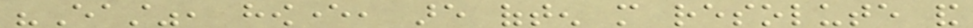"East", however, are often more resolute and
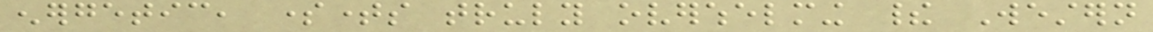energetic, sometimes truly overwhelming their Western
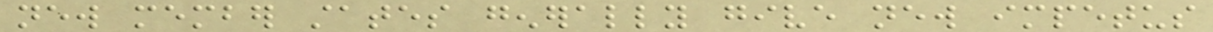new member states generally give new impetus
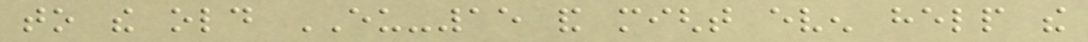to the old EU-15 and might even help the
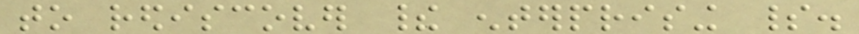to rediscover their enterprising spirit.
